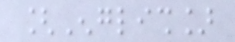[English]
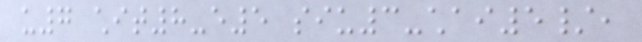u7 chit8-e5 siu3-chai5/,
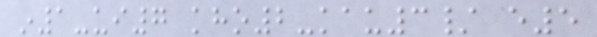in1-ui7 kho2-kau3/ e5
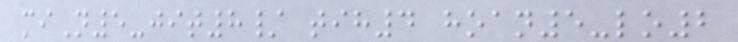miN5-jit8/ tih4 hoan5-lo2
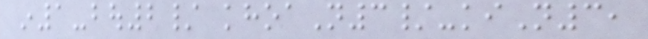in1-bou2/ khoaN3/-kiN3,
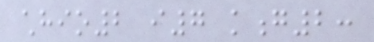chhio2 i7 kong2:
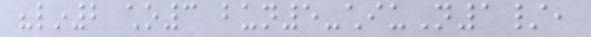"lin2 cho3 bun5-chiuN1/,
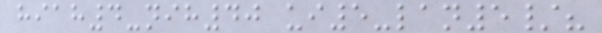hiah4-nih40 ui5-lan5/?
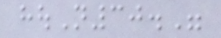houN30."
